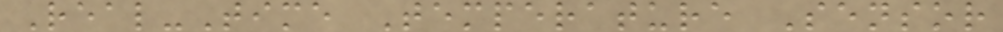Real-Time Temperature Sensor
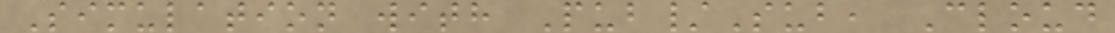Simulation with Pub/Sub, Cloud
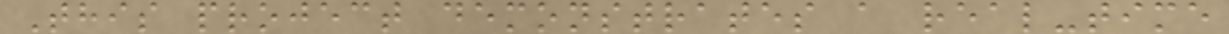This project demonstrates a real-time
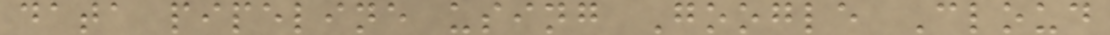data pipeline using Google Cloud
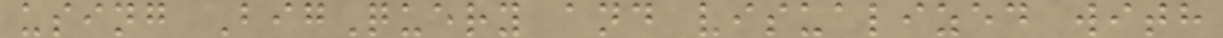using BigQuery and visualized with
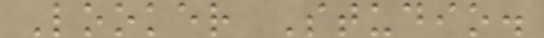Looker Studio.
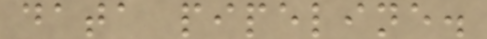data pipeline.
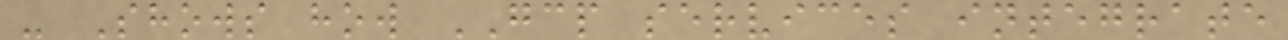- Shows how GCP services integrate
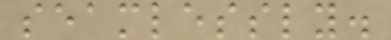seamlessly.
